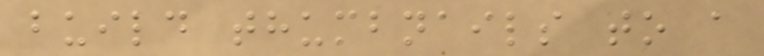build thumbnails to a
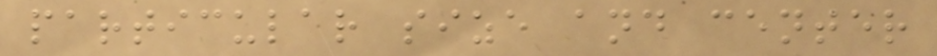particular size and center
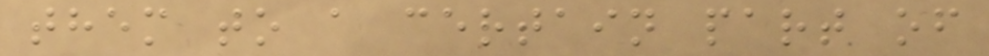them to a certain part of
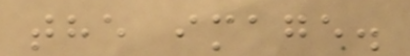the image.
